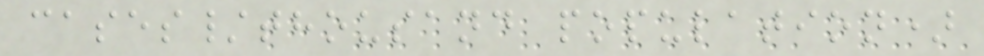cases/thousand population)
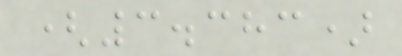(3.383)
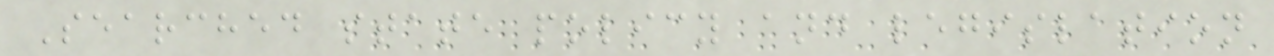Searched state policy and legislation
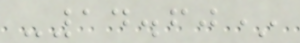-14.60*
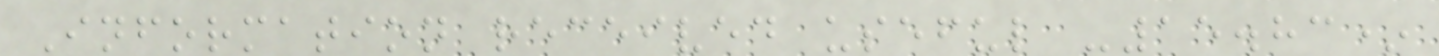Information received useful -15.83*
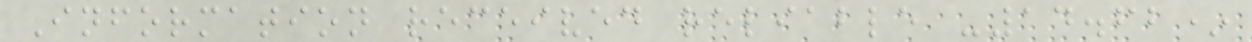Information received reliable -14.62*
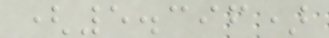(5.396)
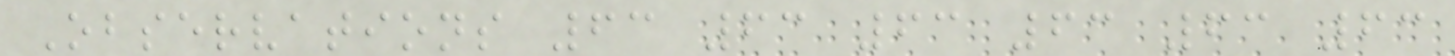Observations 63 63 63 63 63 63
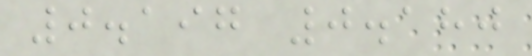0.197 0.180
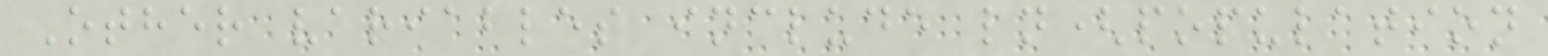Other variables include ln(population
